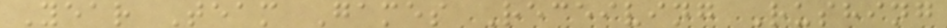Year Team Games Receiving Rushing
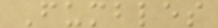Fumbles
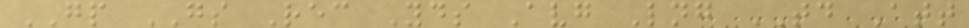GP GS Rec Yds Avg Lng TD Att
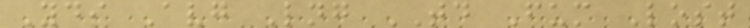Yds Avg Lng TD Fum Lost
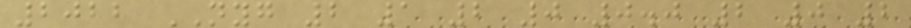2022 NYG 2 1 2 0 0.0 2 0 2
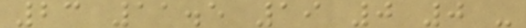23 11.5 19 0 0 -
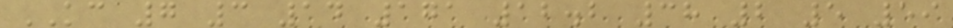KC 7 3 14 171 12.2 38 2 5 59
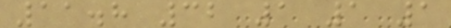11.8 32 1 1 1
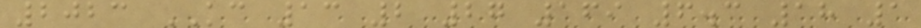2023 KC 13 2 27 169 6.3 18 1
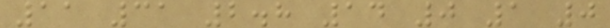11 31 2.8 14 0 1 0
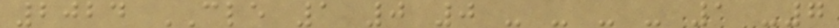2024 CLE 1 0 0 - - - - 1 -7
